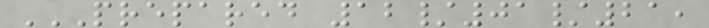PREPARED 12/01/21,
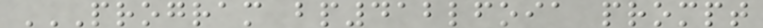PROGRAM BP412LFOIA PROMPT
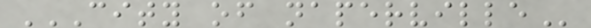CITY OF NAPERVILLE
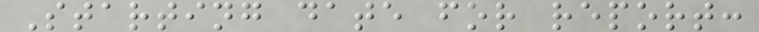Starting date for report:
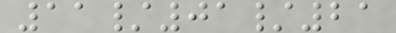11/01/21
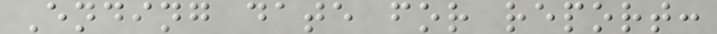Ending date for report:
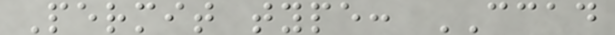Permit type: CCAD
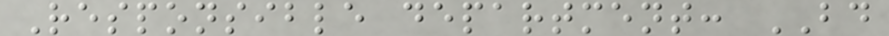Responsible department: BD
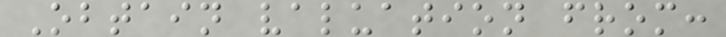Obtain valuation from:
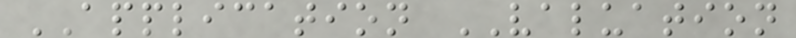APPLICATION VALUATION
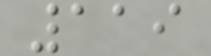119
